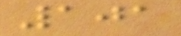101
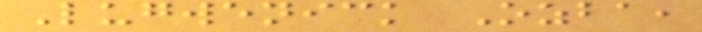Lugwenick Ozba,
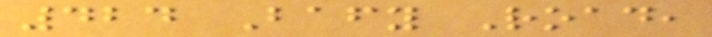424 Bafy Road,
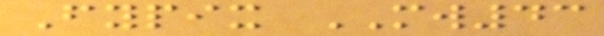Fypix MW43
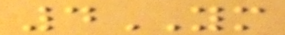4YM
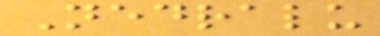Nedralu
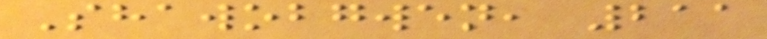Shawobgwen, 211
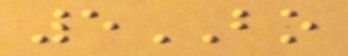5BO
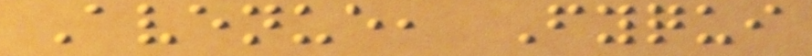Avenue, Fyqui
